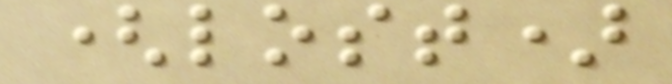(lost)
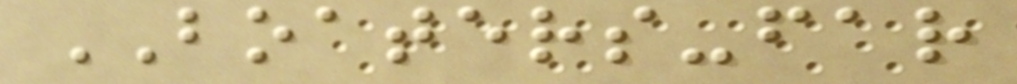BOATERS-far
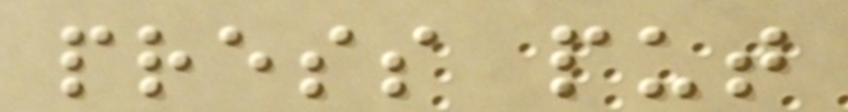press put
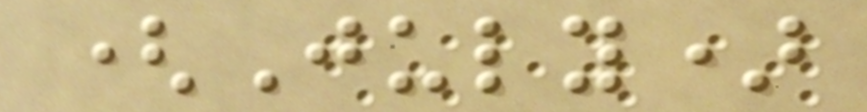(July)
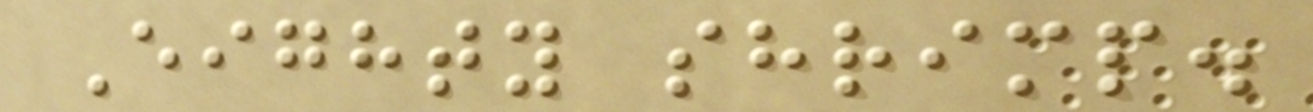Eighty shrimp.
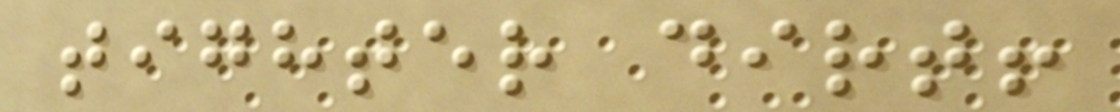tighter dirt!
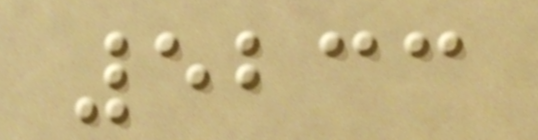5233
